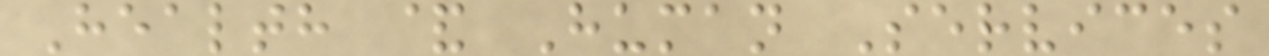Health & Human Services
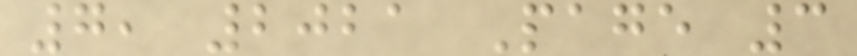7, 2021 Page 3
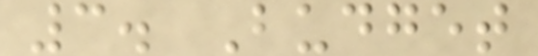3. Budget
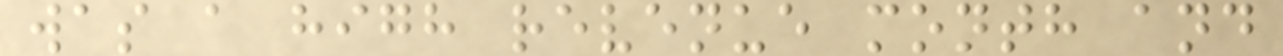was a high revenue month and
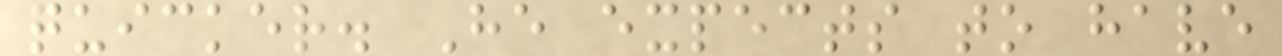quicker. He expects to have
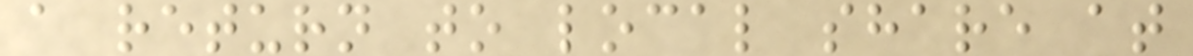a return to local share at
